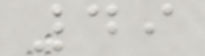49
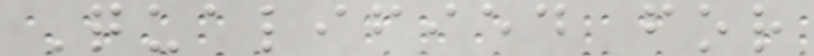Qualified for
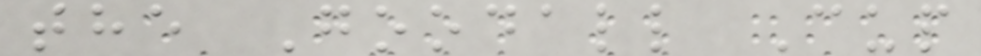the Goodall Cup
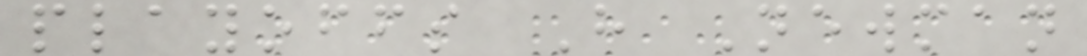playoffs H Newman
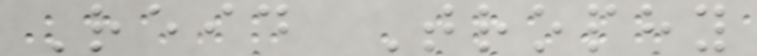Reid Trophy
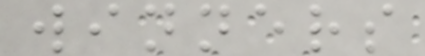winners
